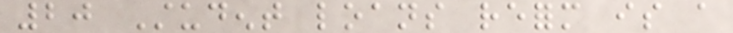20 Student loans reform is a
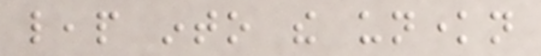leap into the unknown
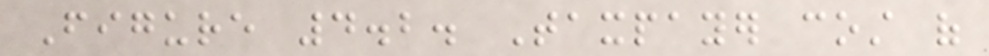Figure 4.2. Taxpayer cost of
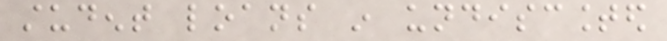student loans in undiscounted
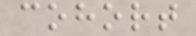cohort
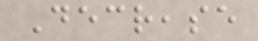Decrease
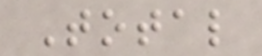Total
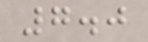7.0
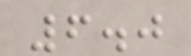6.0
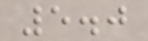5.0
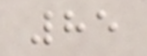85
